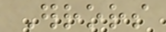Errors
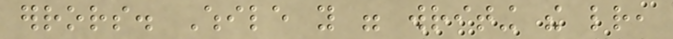errors. While you were writing the letter,
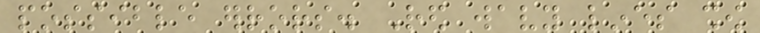possible errors. Red wavy lines show
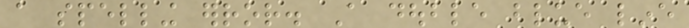a spelling error. A double blue line
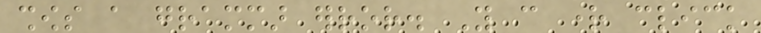shows a grammar error. You can right click
